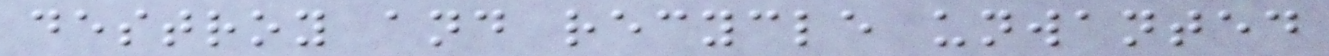destroy and recycle unwanted
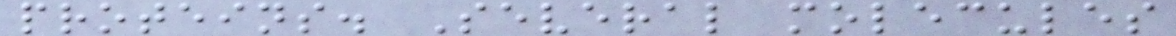proteins. Several molecules
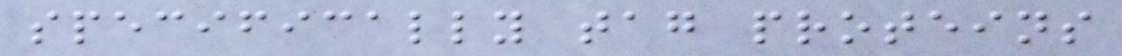specifically tag proteins
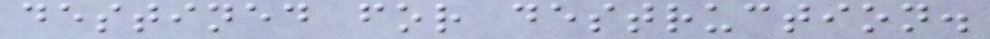destined for destruction.
